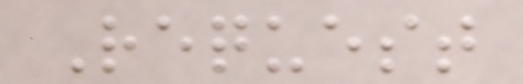Request
